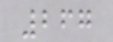267
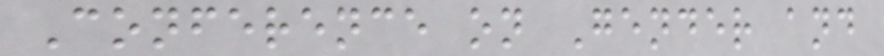Conference on Gender and
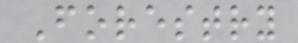Forestry
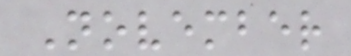November
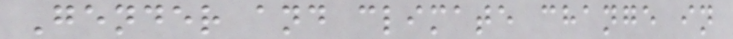Gender and climate change in
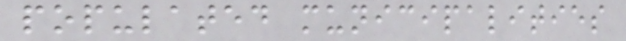populated municipalities
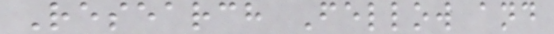Research Fellow and
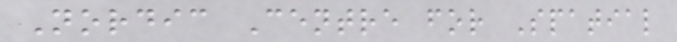Nordic Centre for Spatial
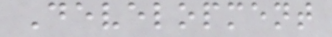Development
